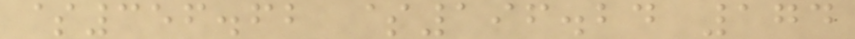$356.62 $196.24 174
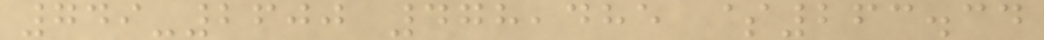749-2600 478,485 $263.34
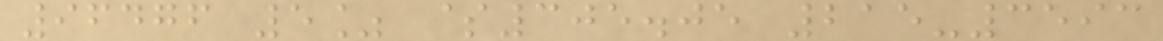96476 5% $305.05 215-3593
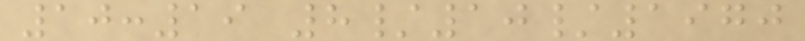10:19 8/10/1970
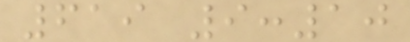619 9:10
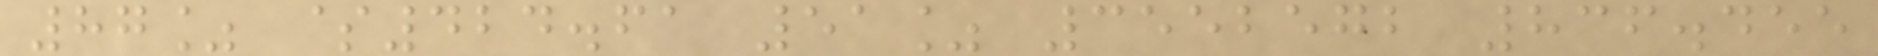87% $424.61 51% 3552572 836.455
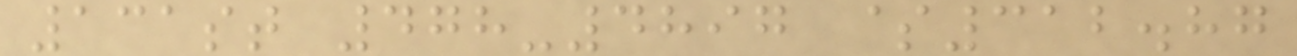131st 478-4897 $312.87
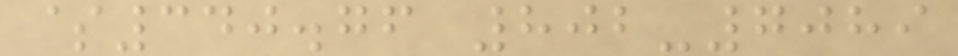$340.76 802-7089
